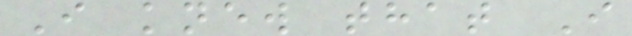I knew that I
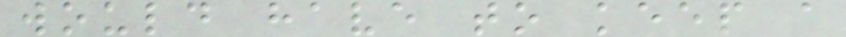would have to keep a
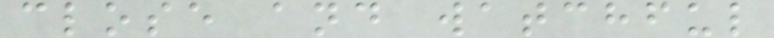close and watchful
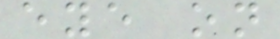eye on
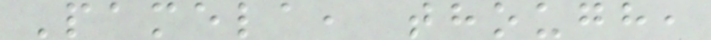Pamela, though,
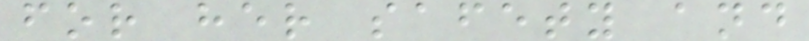for her safety and
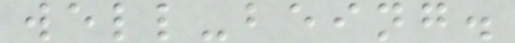well-being.
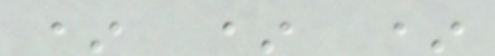* * *
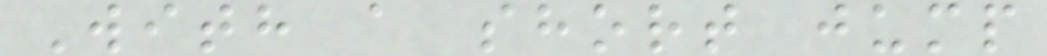With a short jump
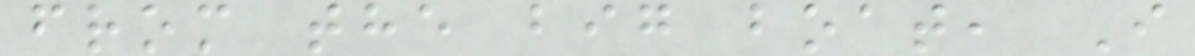from the big boat, I
